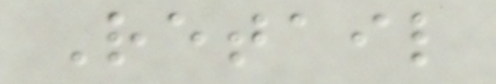Retail
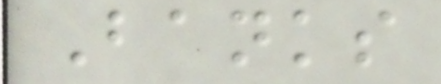Banks
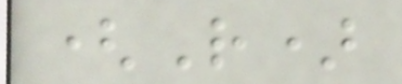(R)
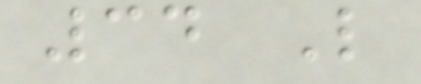34 L
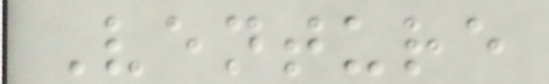Venture
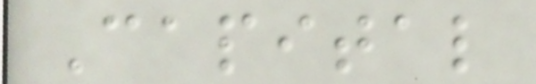Capital
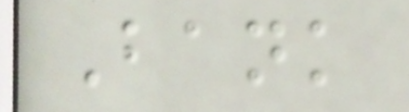Bank
